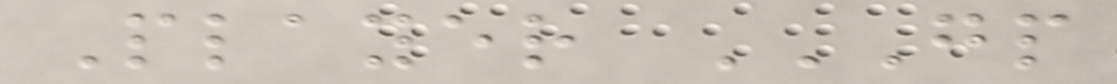Player GP
